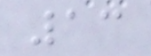13
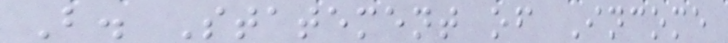B. Statement of Income
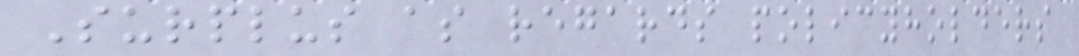Surplus as regards policyholders
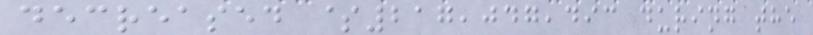decreased $217,047,493 during the
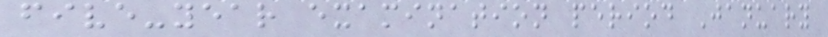five-year examination period January
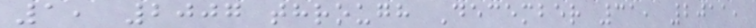1, 2007 through December 31, 2011,
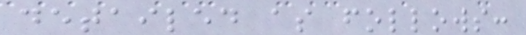detailed as follows:
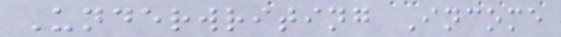Underwriting Income
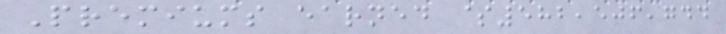Premiums earned $582,506,744
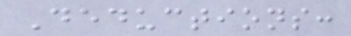Deductions:
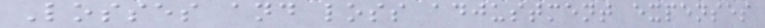Losses and loss adjustment expenses
